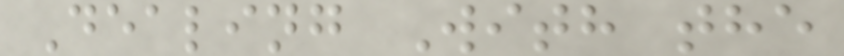Dealing With the
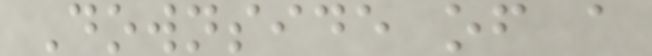Downside of a
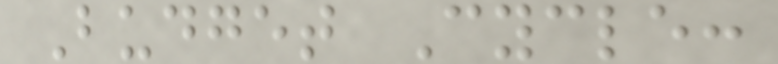Budget Cycle:
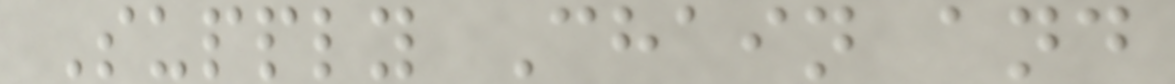Supply Chain and
